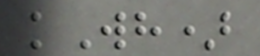kWh)
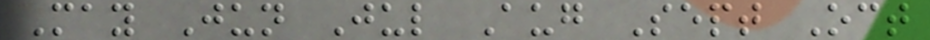May Jun Jul Aug Sept Oct
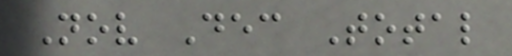Nov Dec Total
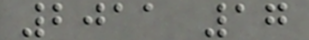2011 17
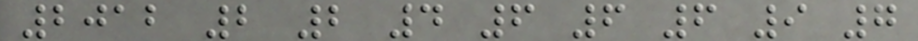2012 2 2 4 6 6 6 9 7
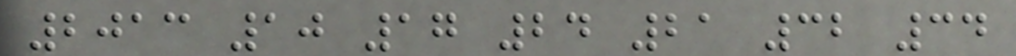2013 10 17 24 21 32 34
